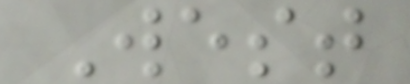West
